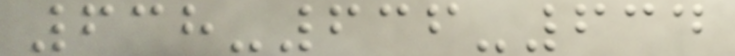638-636-634
